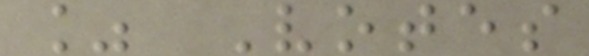% Votes
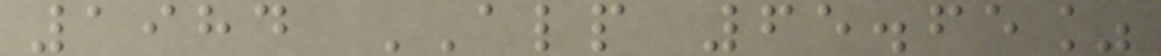1984 ALP 65.65%
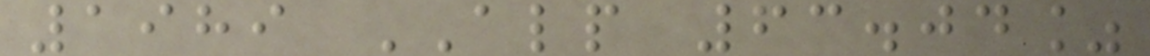1989 ALP 63.04%
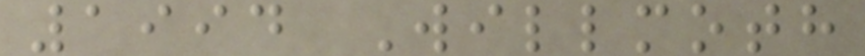1994 Willmoth
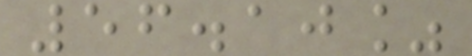56.10%
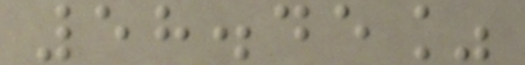58.45%
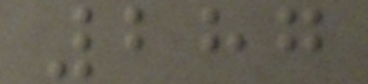287
